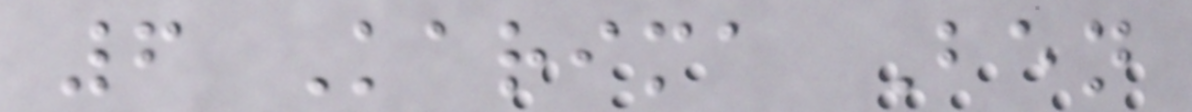6 Karima Ben
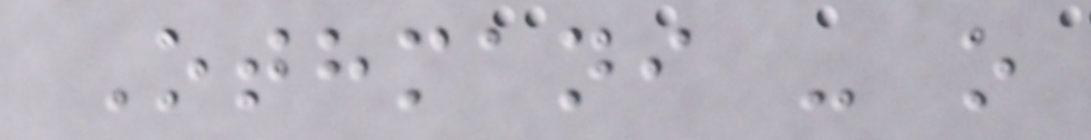Othmani - o
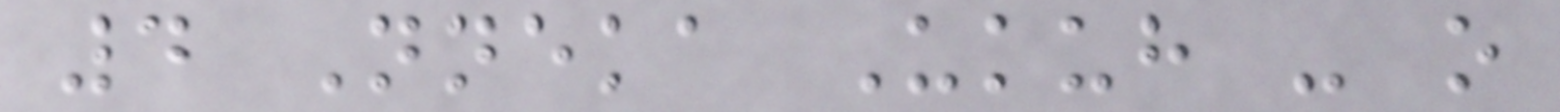4 Nneka Ukuh - o
